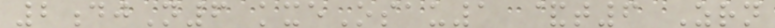2djN6 kxeOsau1 &t6 Zrn
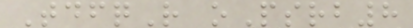TdfqR oPsrb8
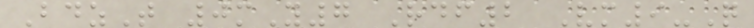BdzT 0mY7 Rdf2 Vm9-Q
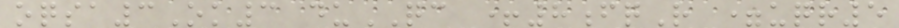oqsa3Ok3 duQC +8fqR =uqr5
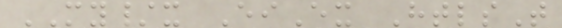MY/x EiEx HtlsT
